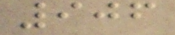906
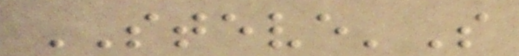STEVE'S
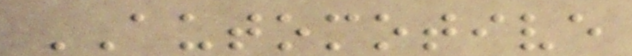AUTOMOTIVE
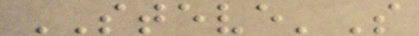STEVE'S
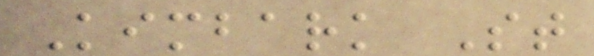Kimbark St
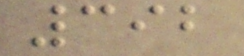392
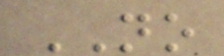NO
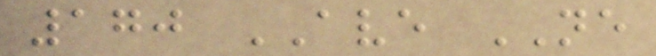170 AVE NE
